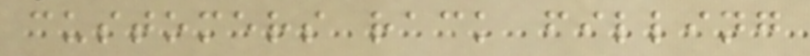customers rack filling
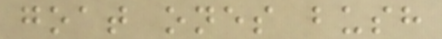goat ones bush
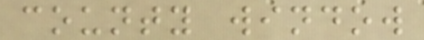county window
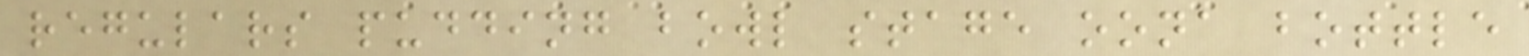regulars pudding bowl stage oona bottle
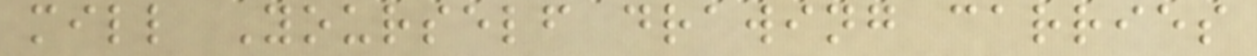mill Yourself drawing carries
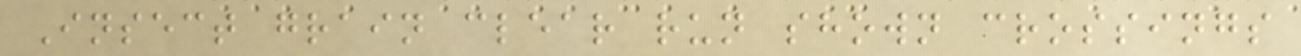Insect grain clear run shown crossings
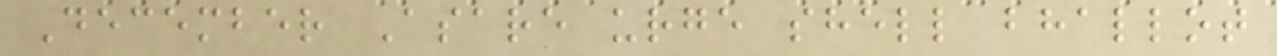December Asare urge shell bhallot
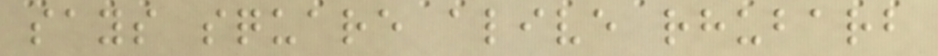says square alive rhubarb
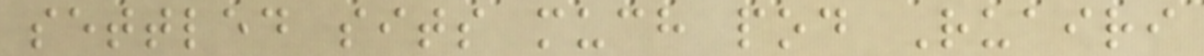settled sits much pod Ruairi
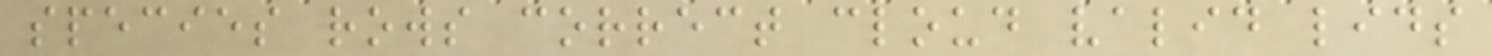species rows correct cloud valid lids
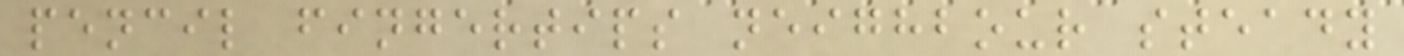pencil fingertips neighbour steady
